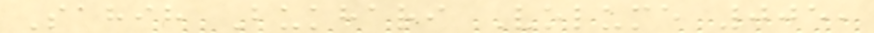Sahih Bukhari Volume 005,
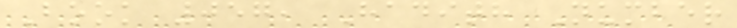Book 057, Hadith Number
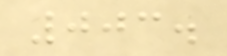003.
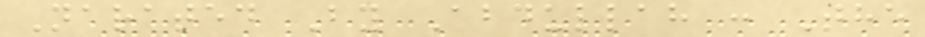Narated By Abdullah : The
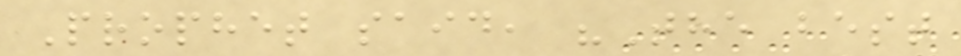Prophet said, "The best
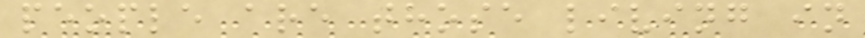people are those living in
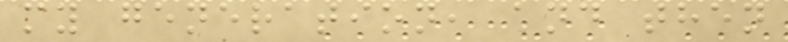my generation, and then
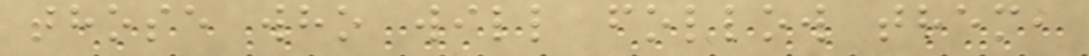those who will follow them,
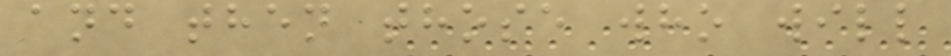and then those who will
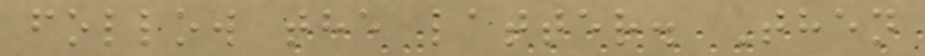follow the latter. Then
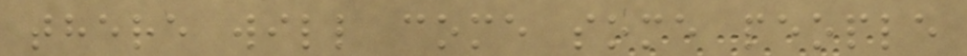there will come some people
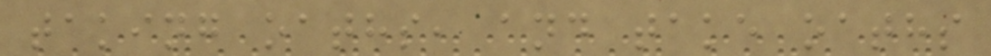taking oaths, and take oaths
